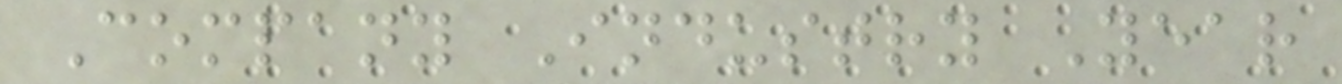Company Industry Year
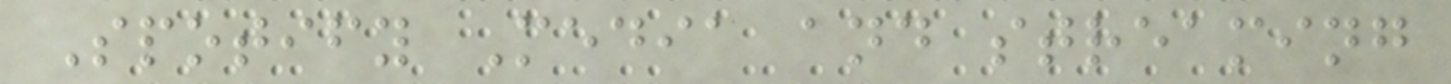Spotify Media and streaming
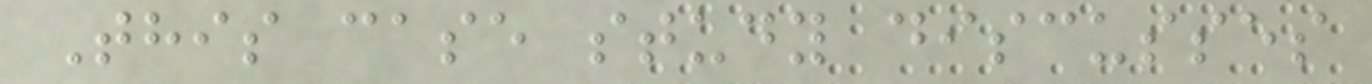This case study discusses
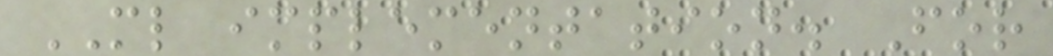ML implementation. For
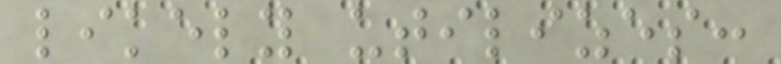likely utilizes:
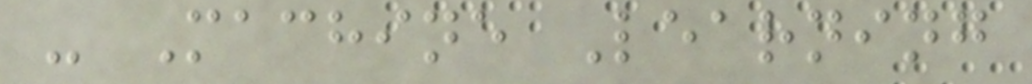- Machine Learning
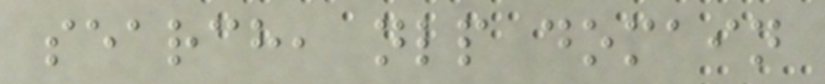search, nlp domain
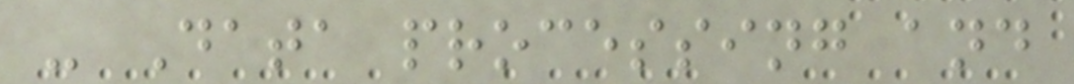- Data processing and
